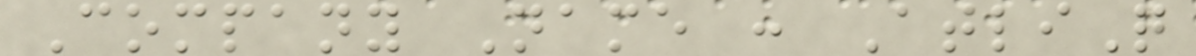Company Name : AtliQ
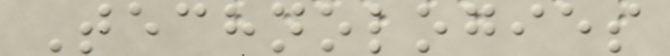Technologies
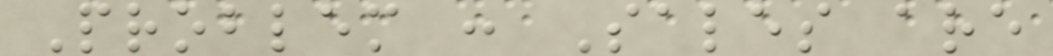Problem : Sales are
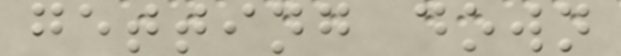getting down
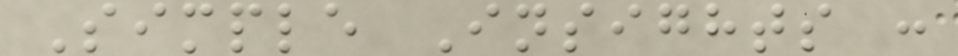Simple Insights :
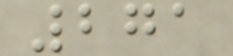271
